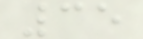35
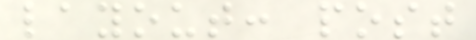layout: post
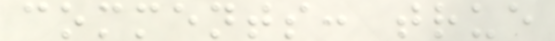comments: true
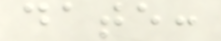date:
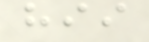hii
